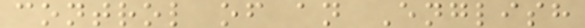control of an English
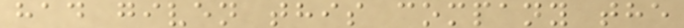had given this company the
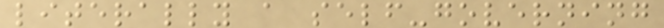literally a self-governing
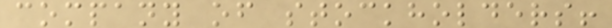company of stockholders!
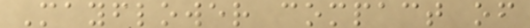Mayflower compact of
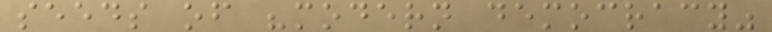seeds of "modern democracy"
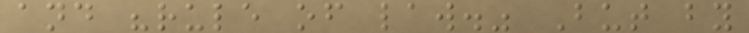and "rule of law." But by
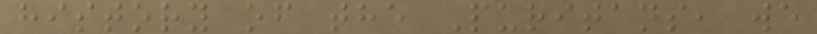history of the Puritans, we
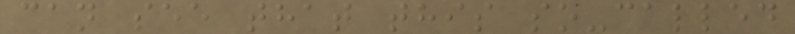can see that this so-called
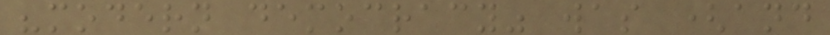"modern democracy" was (and
